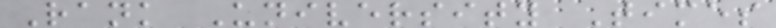Rank University Times
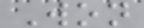Won
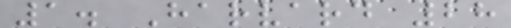1. Harvard 28
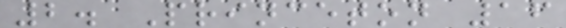2. Princeton 16
